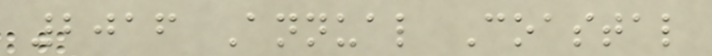2016 Annual Coastal
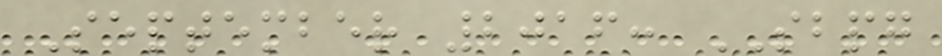September 2016: SBPG
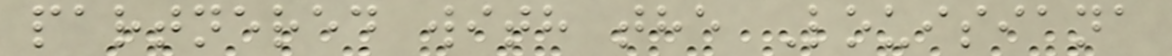partnered with the Louisiana
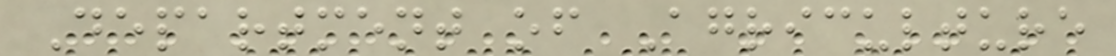Department of Agriculture
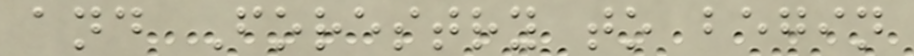and Forestry to begin
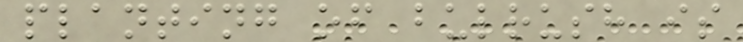planting of bulrush is
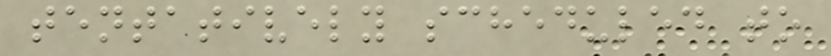tentatively scheduled to
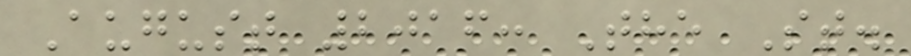August 2016: The St.
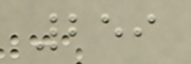259
